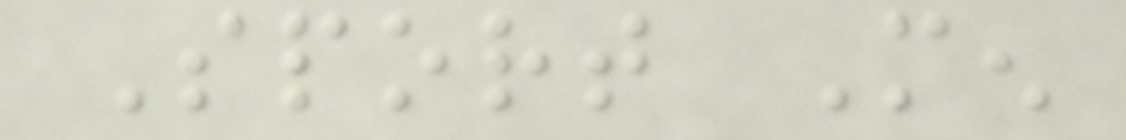Sport Men
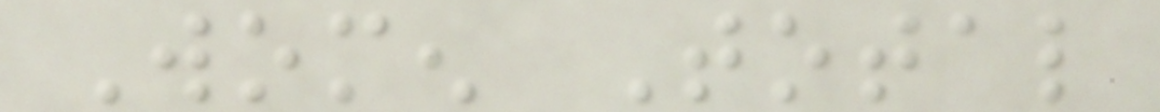Women Total
